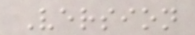Version
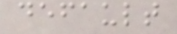default
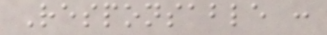Responsable :
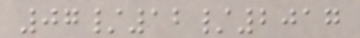07/12/2017
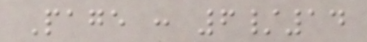Page : 6/14
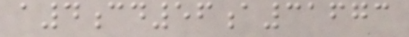a4cd56a31673
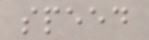speed
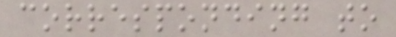corresponding to
